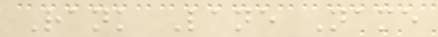Rank Lane Name
